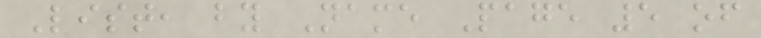List, by Name Page 5 of
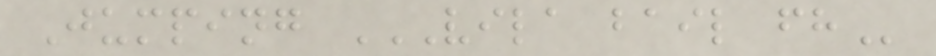Jumping VILA BAIL FH
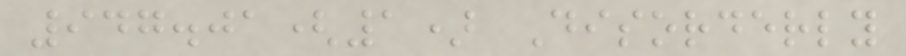947.01(1) Disorderly
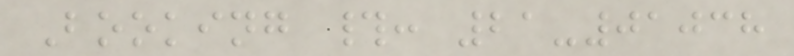Booking #: 21-01038
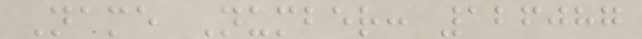Name Number: 126087
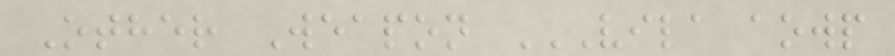Other Weapon VILA AOWP
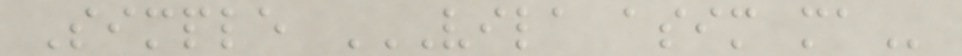Simple VILA ASIM MA
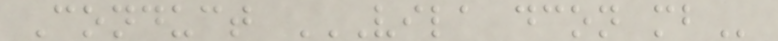Conduct VILA DCON MB
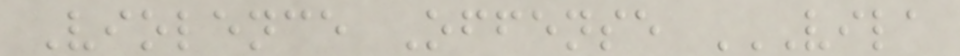Violence Offense VILA
